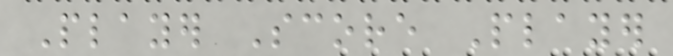Player Score Player
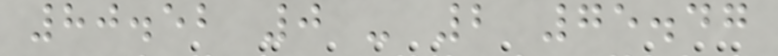80.52 0 - 2 75.47
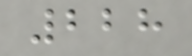228
